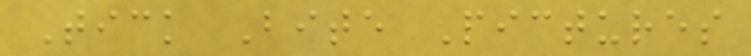Tick Bite Pictures
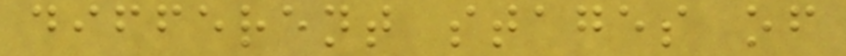different stages of
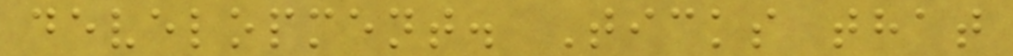development. Ticks that
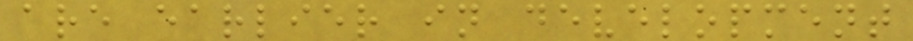are earlier in development
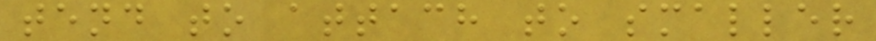tend to attach to smaller
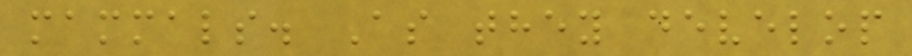mammals. As they develop
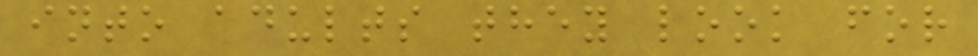into adults they look for
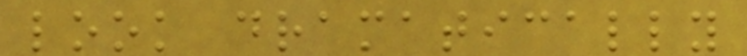look dramatically
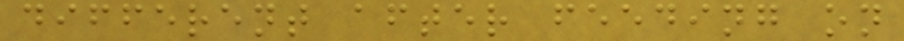different after feeding on
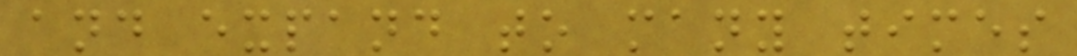and expand to many times
